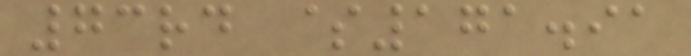73rd $171.91
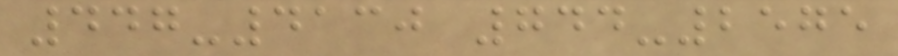447-4130 744-2575
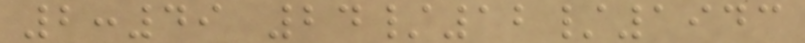2:49 24/12/1943
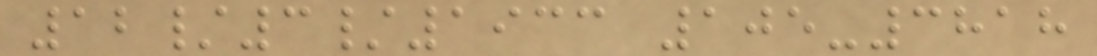12/3/1933 105-3818
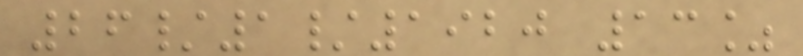26/1/1920 13%
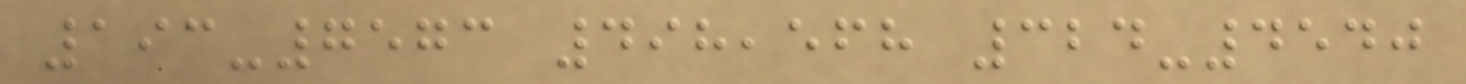193-7573 498,568 324-4540
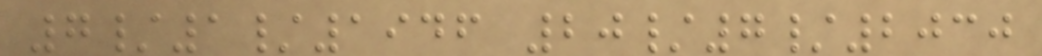7/1/1946 20/7/2030
